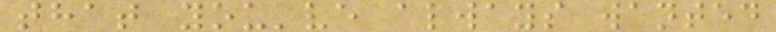that you've always wanted
